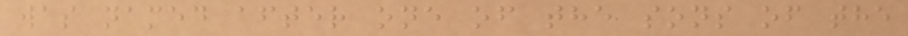was named after one of the sons of the
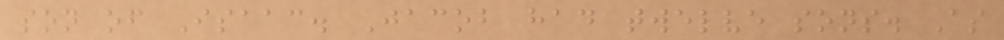son of Isaac. Jacob had twelve sons. As
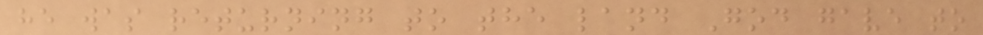he was returning to the land God gave to
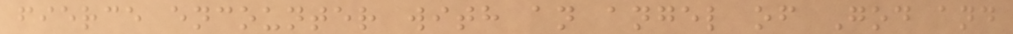fierce encounter with an angel of God and
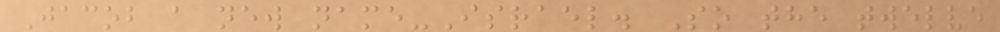Jacob a new name-Israel. So the twelve
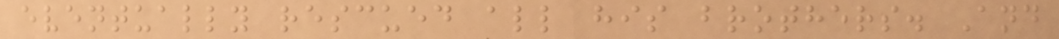eventually rescued all his brothers. And
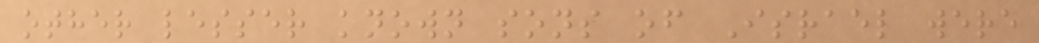other lesser known sons of Israel were
